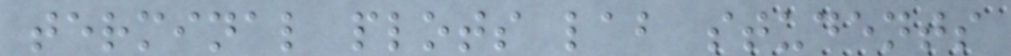terminal plots lab students
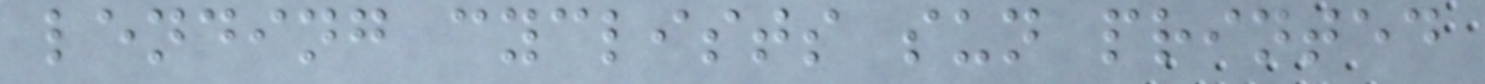lending cyclists sun printed
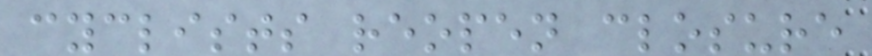cyclists reopen closure
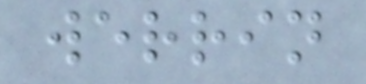werrin
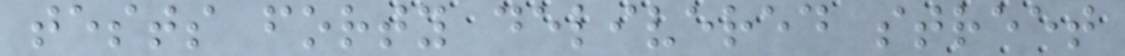tests forty delivered street
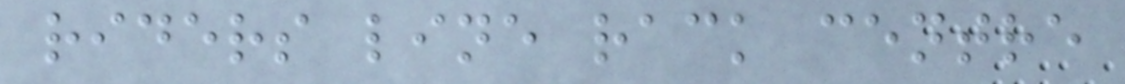riders line rack centre
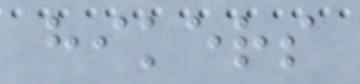hikers
